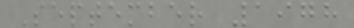September 1978
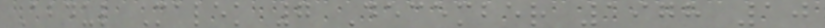Abdul Malek 7 December 1978 10
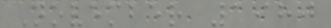November 1980
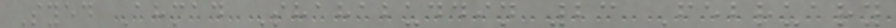Syed Ahmad Shahabuddin 23 February
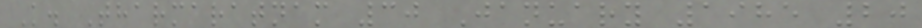K. Tharmaratnam 30 January 1985 20
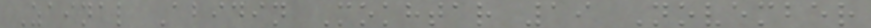Zainal Abidin Mokhtar 19 November
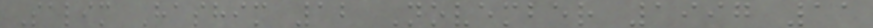Salim Hashim 12 November 1997 11
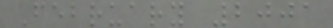February 2001
